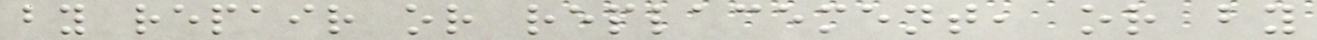by repair or replacement, or by
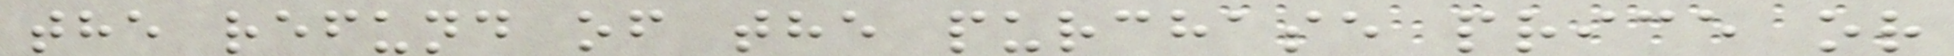the refund of the purchase price or
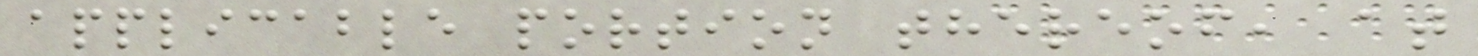applicable portion thereof, at
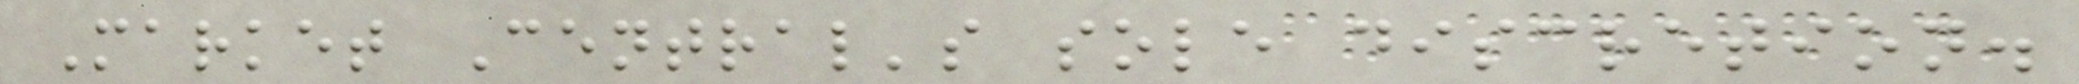Market Central's sole discretion.
